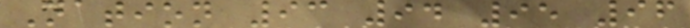Nation 93 94 95 96
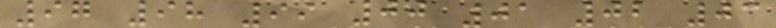97 98 99 00 01 02 03
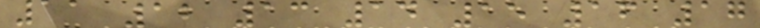11 12 13 14 15 16 17
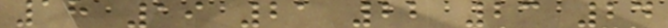18 19 21 22 23 24
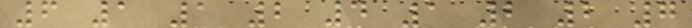6 1 1 2 4 1 2 2 7
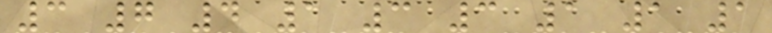3 7 4 1 3 3 1 1 1
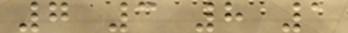7 3 8 1
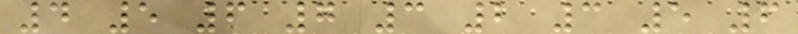4 5 6 7 3 2 3 5 6
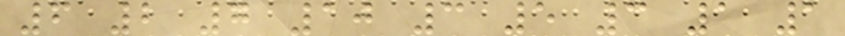6 2 7 10 3 5 3 1 1
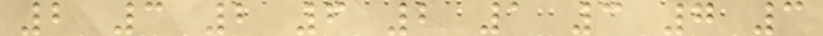2 3 2 6 2 1 3 7 3
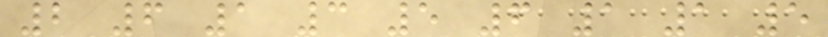2 6 1 3 5 6 1 1 5
